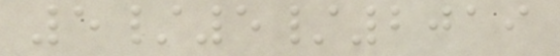5/5/2019
